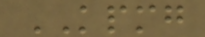KPMG
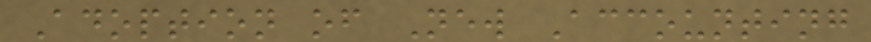Adoption of New Accounting
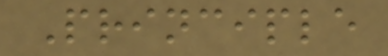Principle
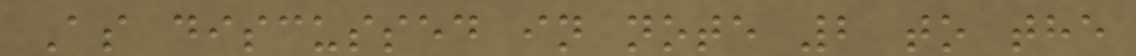As discussed in note 2 to the
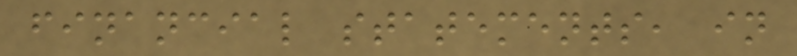financial statements, in
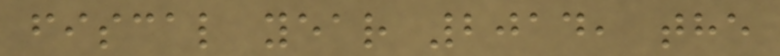fiscal year 2014, the
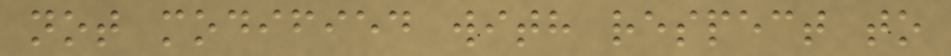not modified with respect to
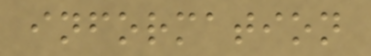information
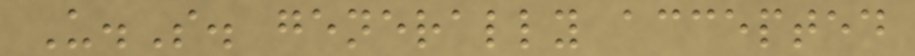U.S. generally accepted
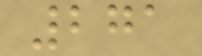271
